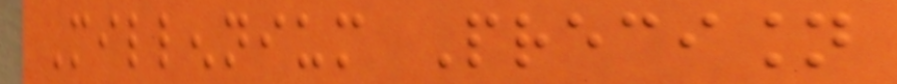Millennium Precision
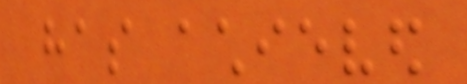has achieved
